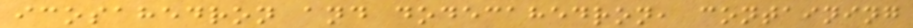icosahedron and dodecahedron, containing
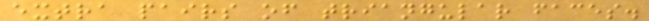extra pairs of triangular faces.
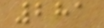281
